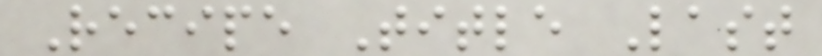Recipe Title Last
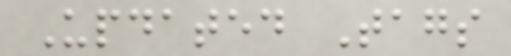Updated Tags
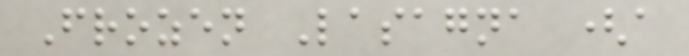Frozen Lasagna (a
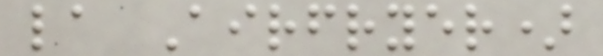la Airfryer)
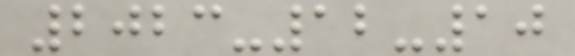2023-12-10
